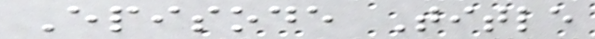Episode Title
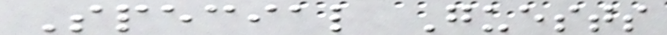Special Guests
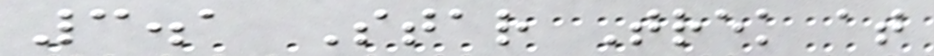3.1 Star Trek at
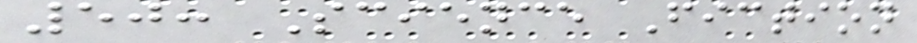50: Science Fiction
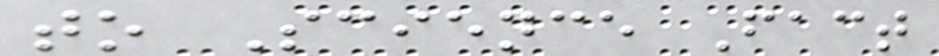to Science Fact
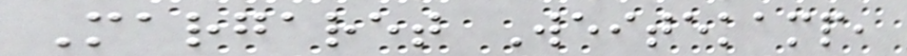Margaret Weitekamp,
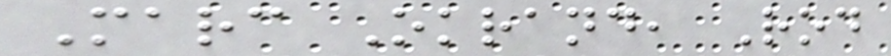Marc Okrand, Rod
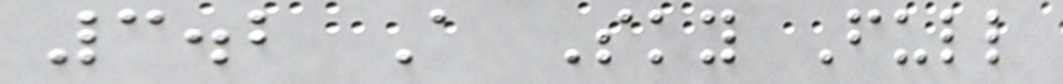3.2 A Sky Full
